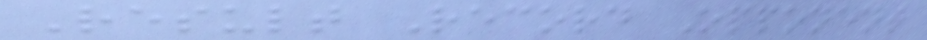Result Record Opponent
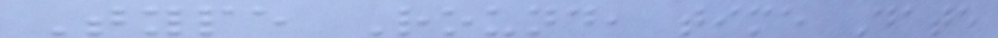Type Round, time Date
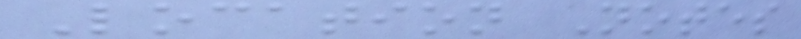Location Notes
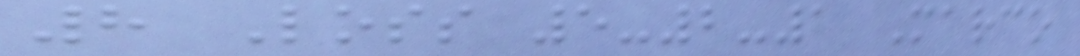8 Loss 5-2-1 Marco
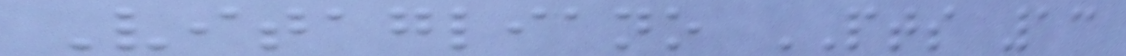Vitagliano PTS 13
